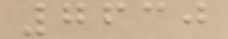7630
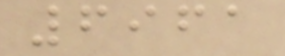6961
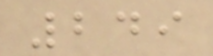249
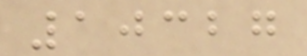10327
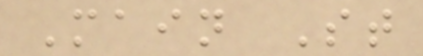Main St
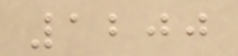1200
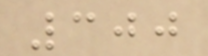300
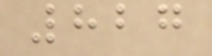827
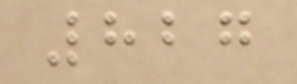827
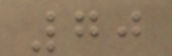70
